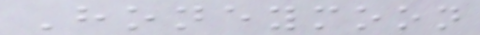Honeymoon
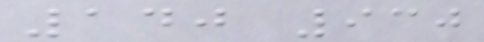140 930
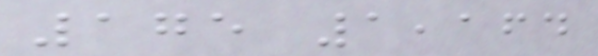175 1,164
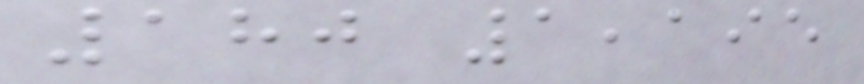180 1,195
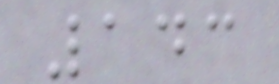143
